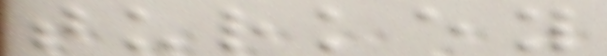turkey
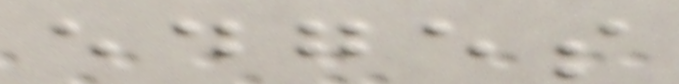edges
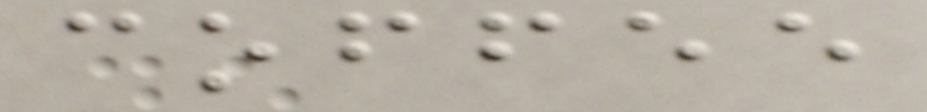coffee
